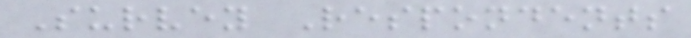Survey Respondents
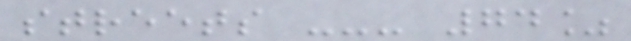streets --- 74%
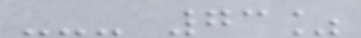--- 73%
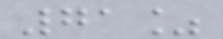71%
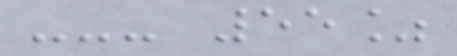--- 55%
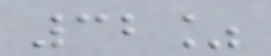32%
